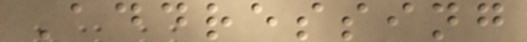Addressing
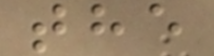the
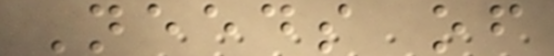Needs of
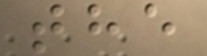the
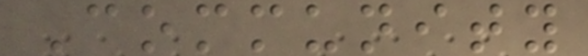Community
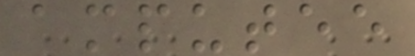amputee
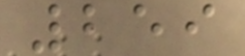259
